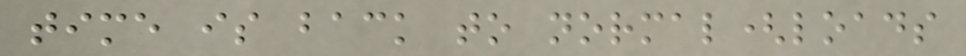time is back to normal(loads
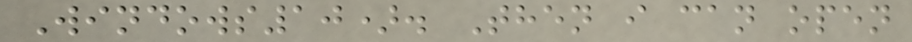Windows10). Then i can open
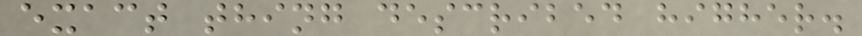exact thing described higher.
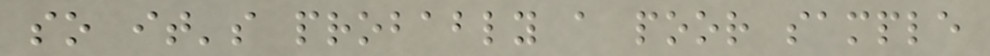so it's probably a poor sample
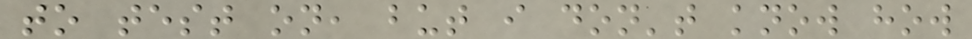to test on, but i don't know how
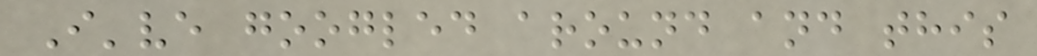I've googled around and this
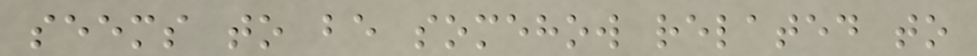seems to be somehow related to
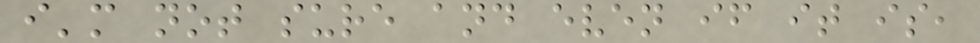i'm not sure and even if it is,
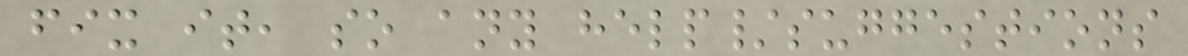fix it, so any help/suggestions
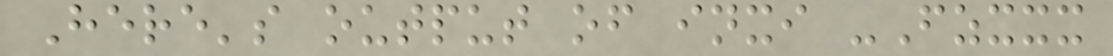Here's output of inxi -Fzxxx
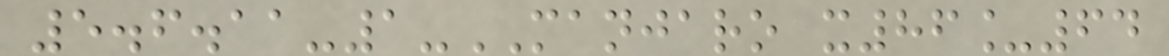5.6.11-1-MANJARO x86_64
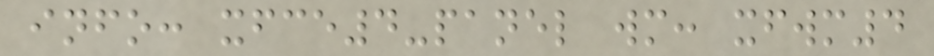info: xfce4-panel wm: xfwm4
